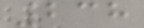238
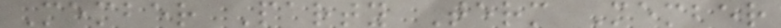Member Party Term Member
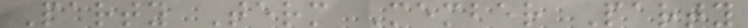Party Term Member Party
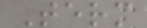Term
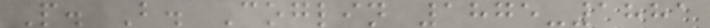P. B. Coglin 1875-1881
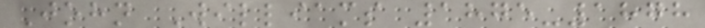John Williams 1875-1878
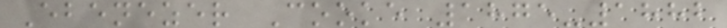Ebenezer Cooke 1875-1882
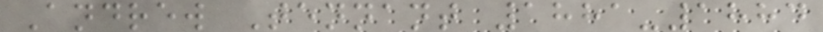Andrew Tennant 1881-1884
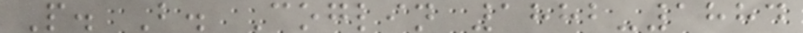P. B. Coglin 1882-1884
